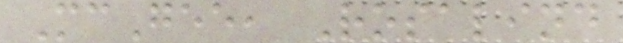McGee, Rosalind
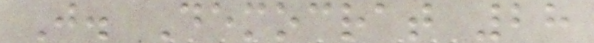J. Democrat 28
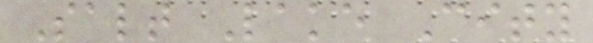Salt Lake City
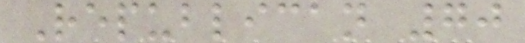Republican 70
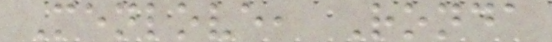Menlove, Ronda
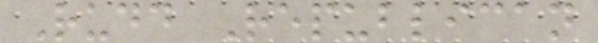Rudd Republican
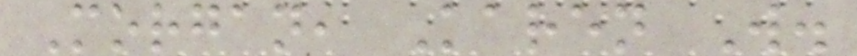Morgan, Karen W.
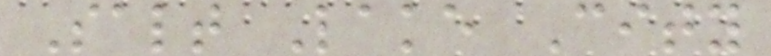Salt Lake City
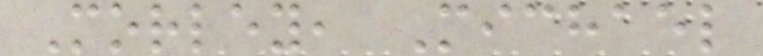Morley, Michael
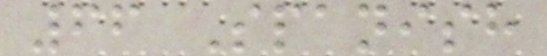66 Spanish
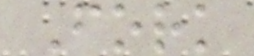Fork
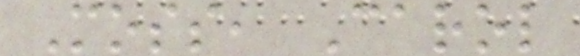Moss, Carol
